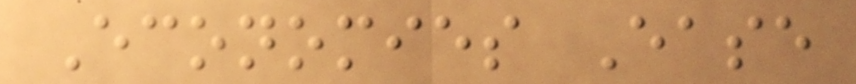Economies Ease
